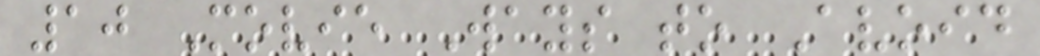10 Movie Ways to Avoid
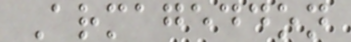Armageddon
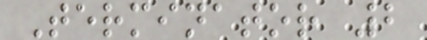Terminator 2
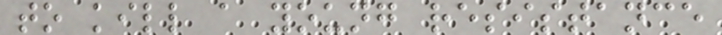to kill a young resistance
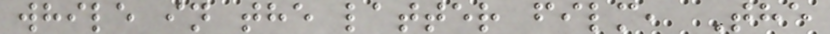while in the latter film, The
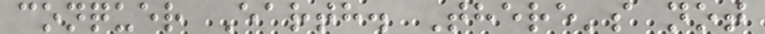conquer Earth. There's not
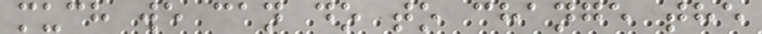much we can do to change the
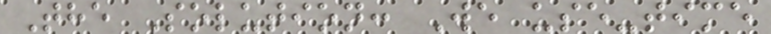The Solution: We use-time
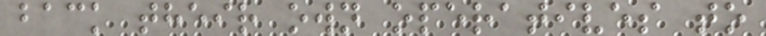back their own operatives to
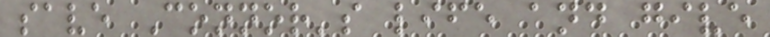save Connor's life and give
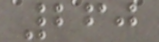260
